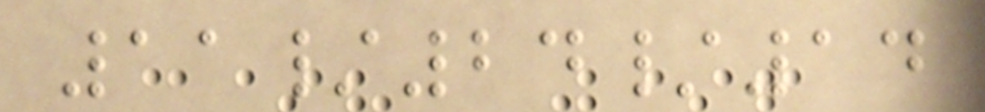11/24/14
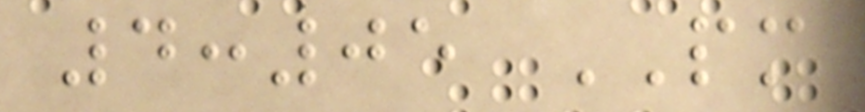4:05 PM
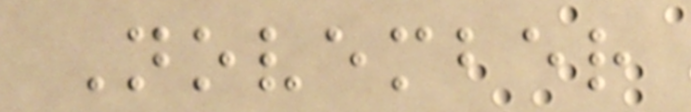November
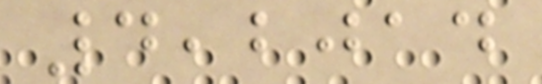4,2014
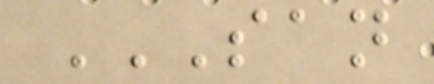SAN
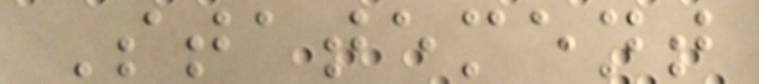Statement
